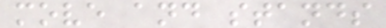move and stands
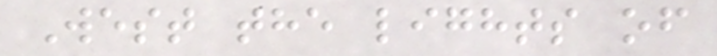West the lights of
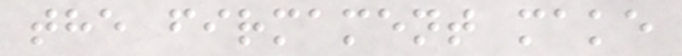the firmament make
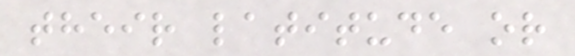their latitude or
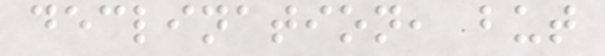declination, but
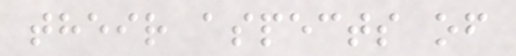their aspects of
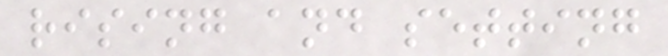rising and setting
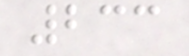233
